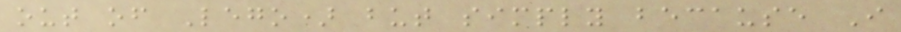out of Lego) but simply because I
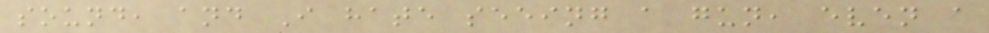sound, and I hate seeing a gun, even a
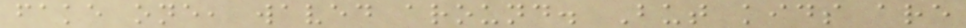fake one, waved around. But kids are
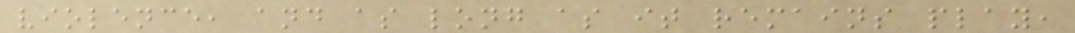violence, and as long as it remains play,
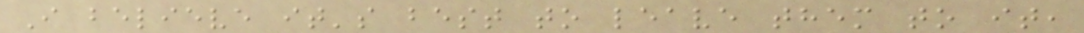I believe it's best to leave them to it,
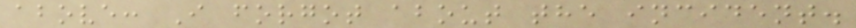above: I forgot about the incident.
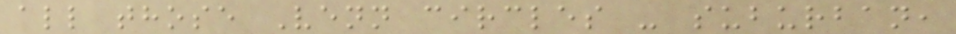all those Venn circles - suburban,
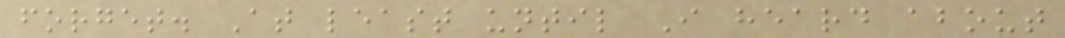forget. At least until I heard about
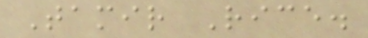Tamir Rice.
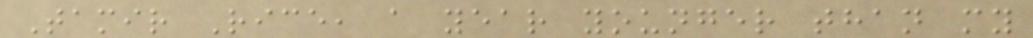Tamir Rice, a year younger than my
